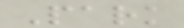Park
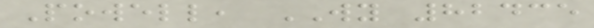Powell, WY 82435
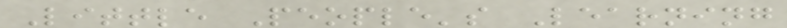Little People's Learning
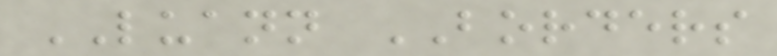LUANN BORDERS
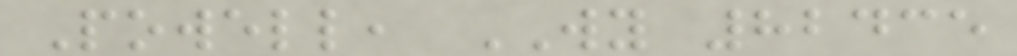Powell, WY 82435
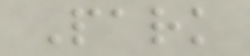Park
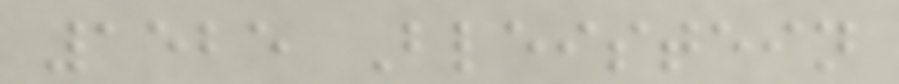1525 Bleistein
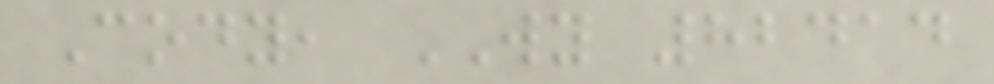Cody, WY 82414
